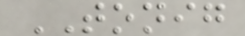TONIG
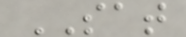SAT
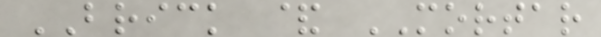BRICK & MORTAR
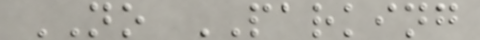NO PARKING
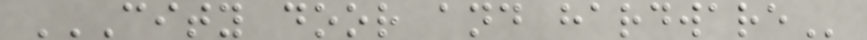CITY DOOR AND HARDWARE
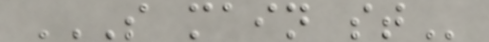S MAIN ST
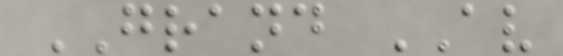GRAND AV
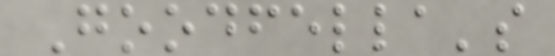Goodfella's
